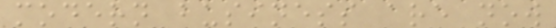modern business are now
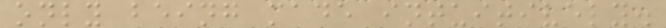only being made intuitively.
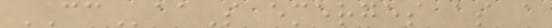CCaaS emerges as a
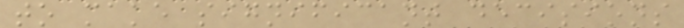to make significant decisions
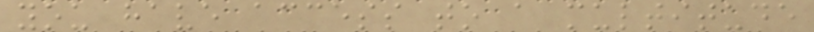you have access to a multitude
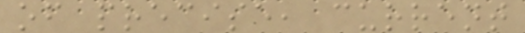of precise, current
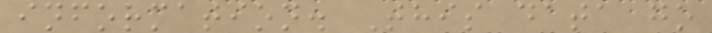information. This data go
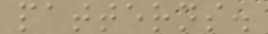patterns.
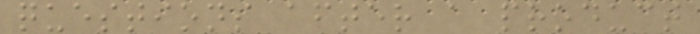questions after a product
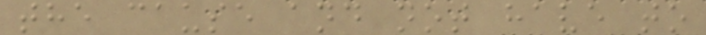the cause and not have to
